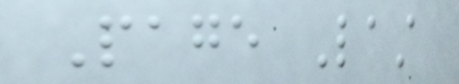Page Last
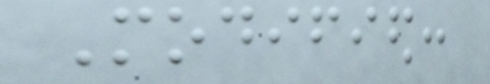Modified:
